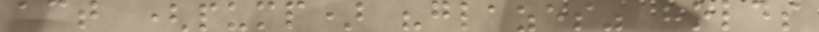act (pump) "glazes" holds
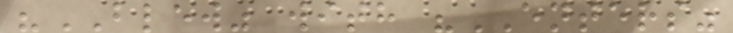"BLEW" with "ENTERS"
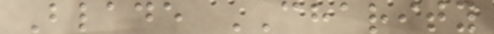Blade CHARITY
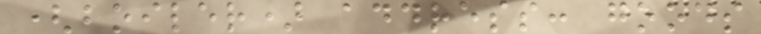(boiler) address: goods
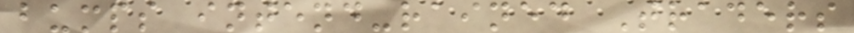bumps intend-rained Traders
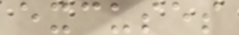excuses
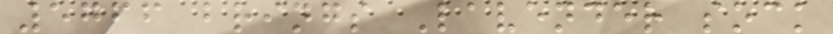5766 brings Lavender sock
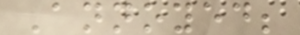Annoyed;
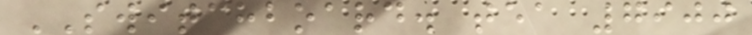SWITCHBOARD. tea 7900
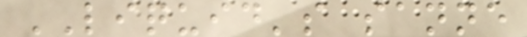LIQUID's sanne
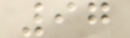97
